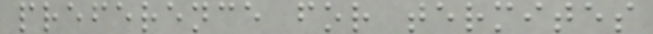preference for termites
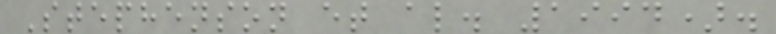Stephenson et al. 1994).
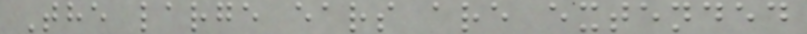The large ears are extended
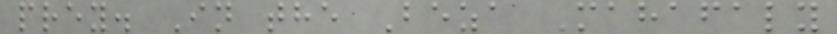prey. In the Beza Mahafaly
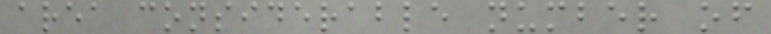area considerable number of
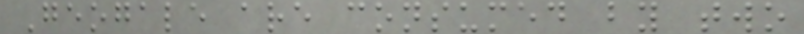Geogale are consumed by two
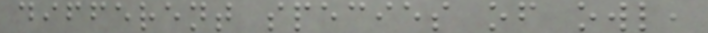different species of owl,
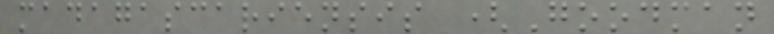madagascariensis (Goodman
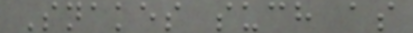Snakes such as
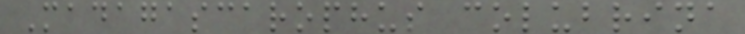Madagascarophus colubrina
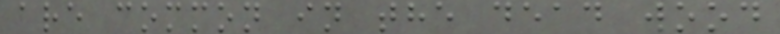are common in the dead wood
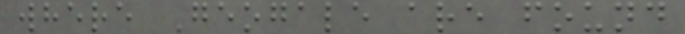where Geogale are found
